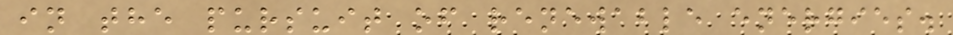in the pursuit of renewable energies.
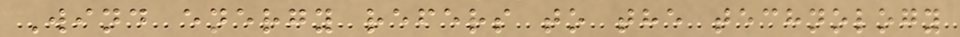Wind energy refers to the technology
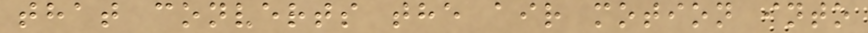that converts the air motion into
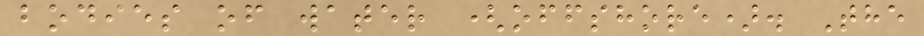bodies of water (offshore). The
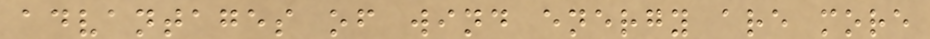advantages of wind energy are more
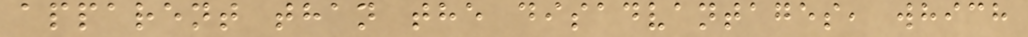apparent than the disadvantages, which
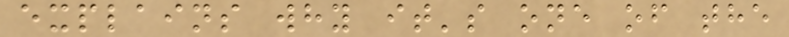explains why it's one of the
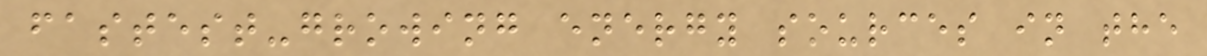fastest-growing energy sources in the
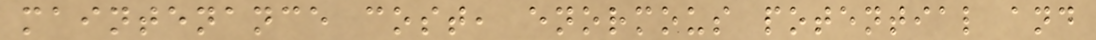maintenance cost, enormous potential and
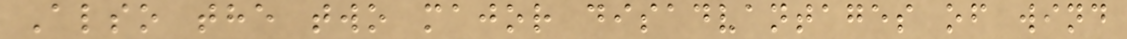Also the two major disadvantages of wind
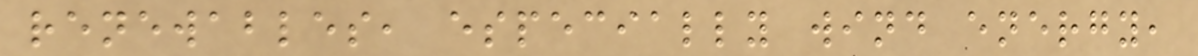renewables, especially wind energy,
